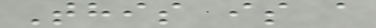This is a
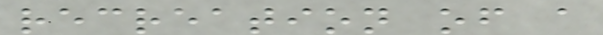recreation of a
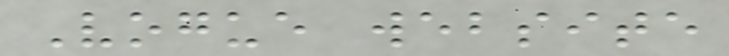Vogue website
